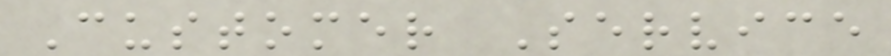Customer Service
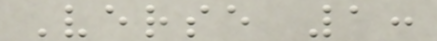Verse 1:
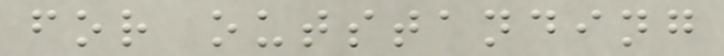for outstanding
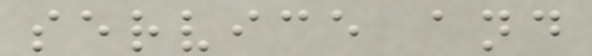service and
